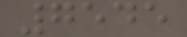7545
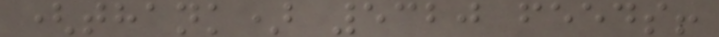(thank) 5320 feeds!
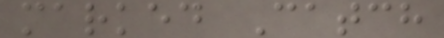marked Catch
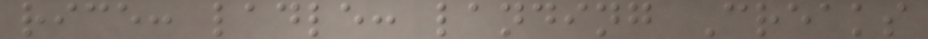rice: ladle: landing Creaks
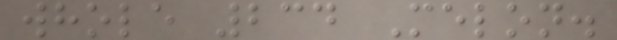whole 234 Melon.
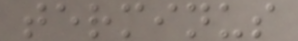terminus
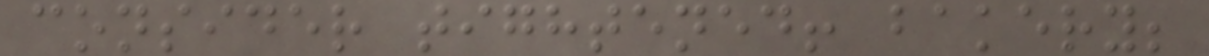consider tightened! bakery;
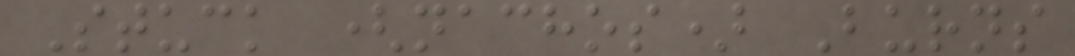Stuck (nachos) Burns
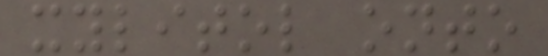xylitol onto
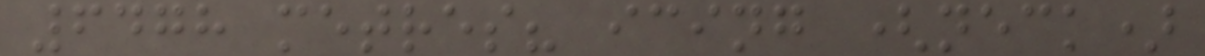6478 metres? icing (neck)
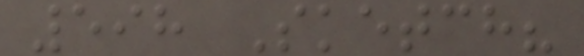598 Sketch?
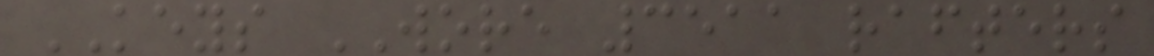KEYS WORE 3511 rafters
